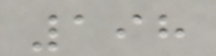198
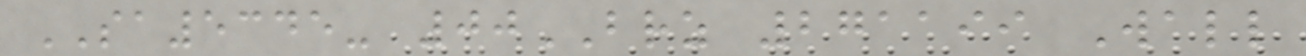SA5345- 00BRZ 271199 Wall
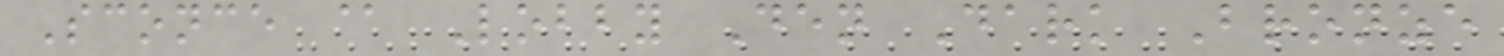Sconce @ Lobby Den Dark Bronze
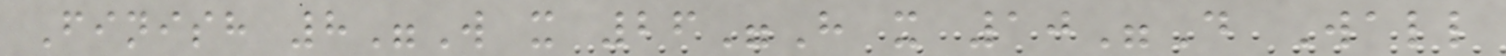Finish 8"W x 26"H x 10"D Wall
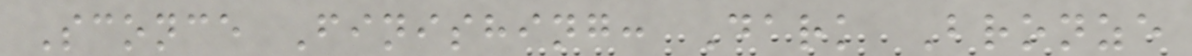Sconce Finishing: Dark Bronze
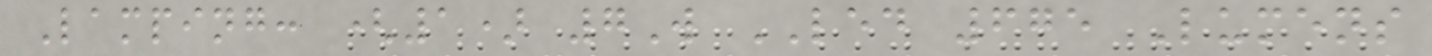Lamping: (1) 7W LED 675 Lumens
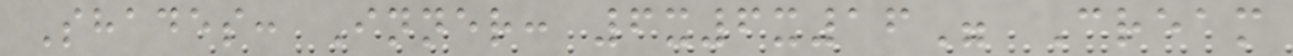Shades: Inner: 6x6x16" Cream
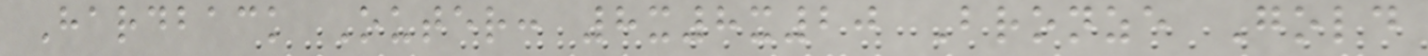Hardback Outer: 8x8x20 Bronze Gold
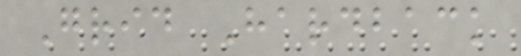Grid Hardback
